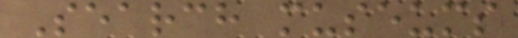Search museums
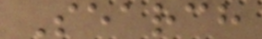Search
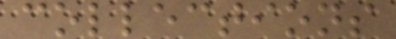collections
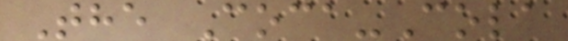The Coca-Cola
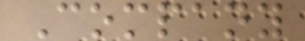Company
